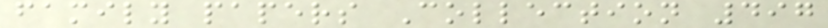family papers Collection 497
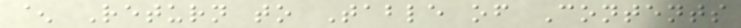^ Return to Table of Contents
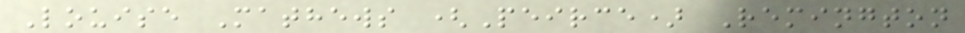Louise Mathews (Peirce) Remington
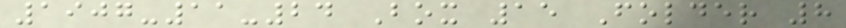1907-11-24 Box 15 Folder 8
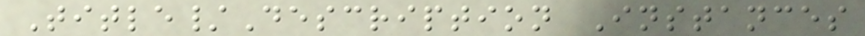Title/Description Instances
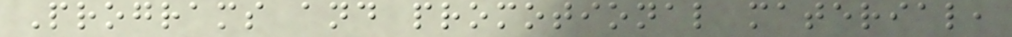Programs and promotional material,
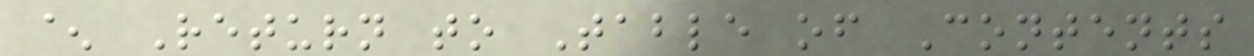^ Return to Table of Contents
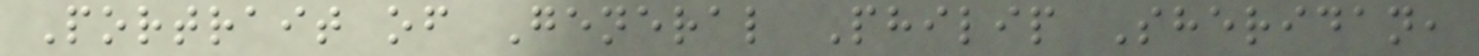Portrait of General Philip Sheridan,
